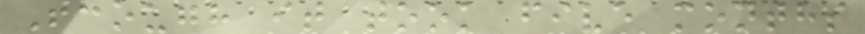Though it took five months
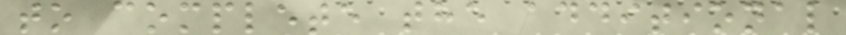to complete the additional
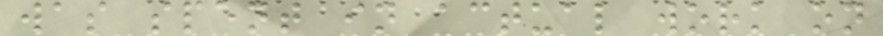was spent in actual work on
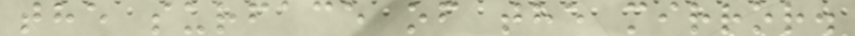the surface of the mirror.
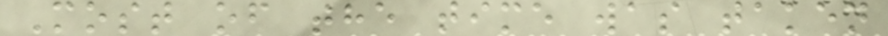Most of the time was taken
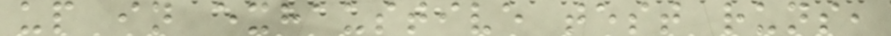up in exhaustive test runs,
